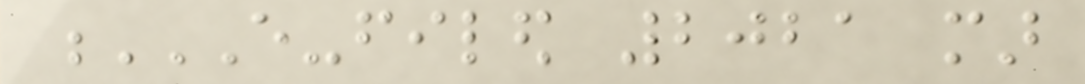E-FILED 2021 MAR
